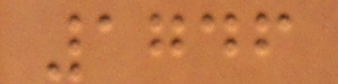1746
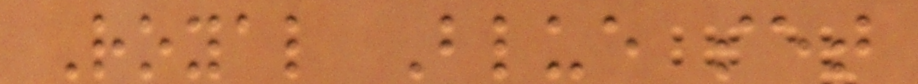Royal Blue set
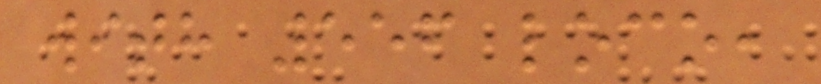with 556 loco,
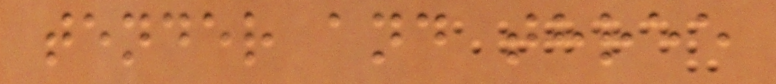tender and three
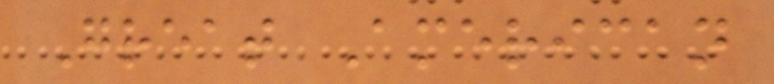Great American
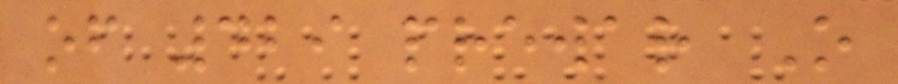of 429 prewar O
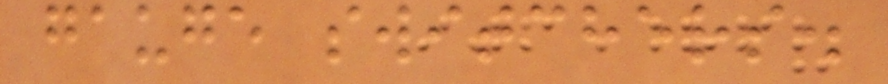gauge switchers.
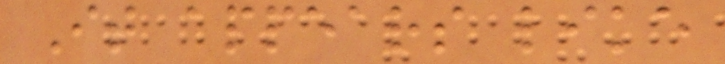It appears like
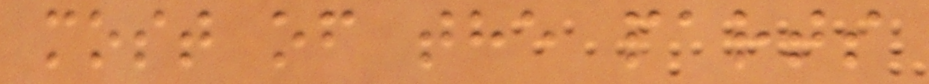most of the parts
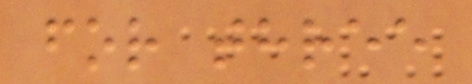for three
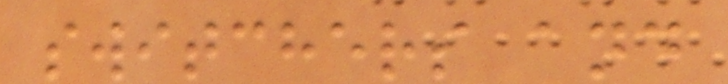switchers and
